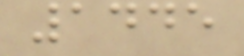1445
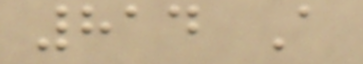814 A
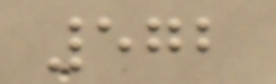572
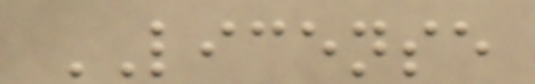LICENSE
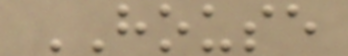HOUSE
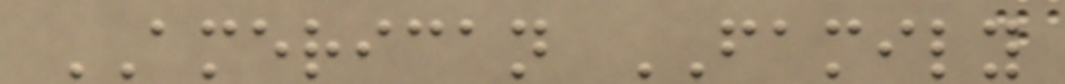AMERICAN FAMILY
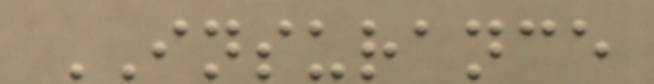INSURANCE
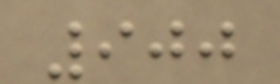900
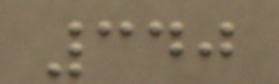340
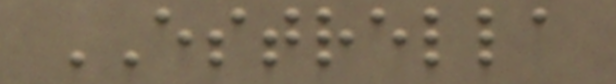ESTRELLA
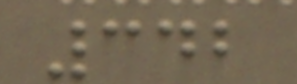342
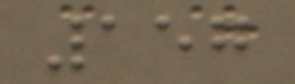157
